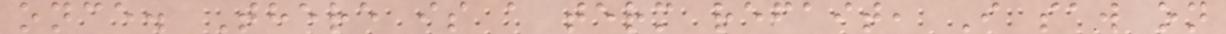once. There is a term refait, I saw on
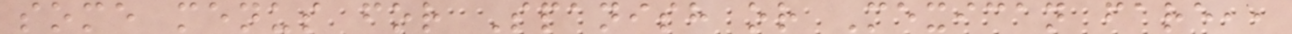some menus for Spanish or Mexican fare,,
